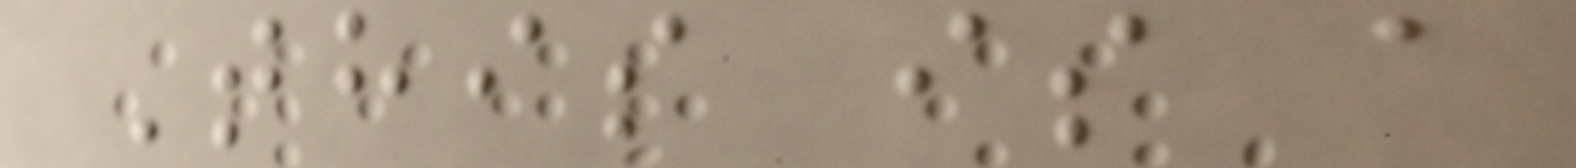This is a
